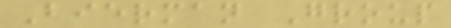Bierman Group
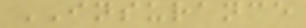INSURANCE
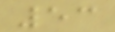53
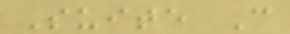Suite C
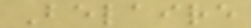Belaire
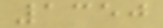1350
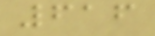616
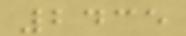2435
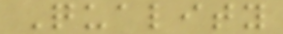Quality
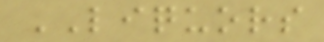LIQUORS
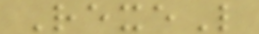RexeL
